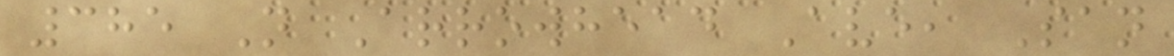385 N Arrowhead Ave, San
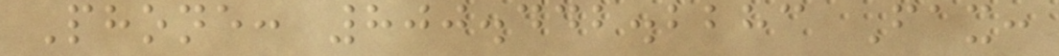Phone: 800.442.2283 Fax:
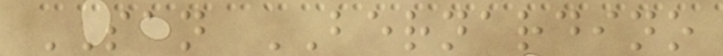SAN BERNARDINO
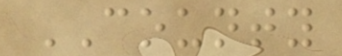COUNTY
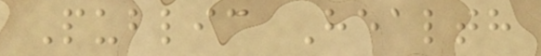Public Health
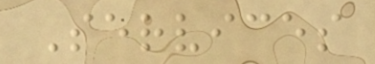Services
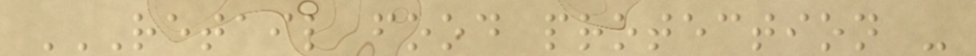RETAIL FOOD PROTECTION -
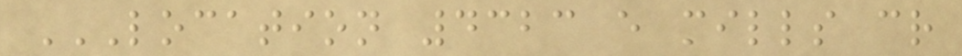LOCATION 4323 E MILLS CR
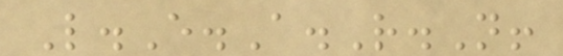L.E.A.R.N!
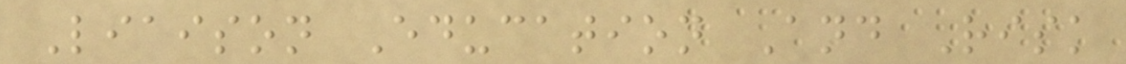Liaison Education And Risk
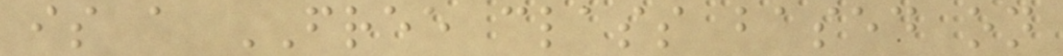is a FREE class based on
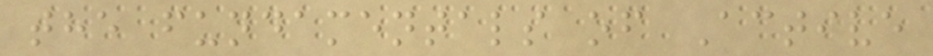the fundamentals of Active
